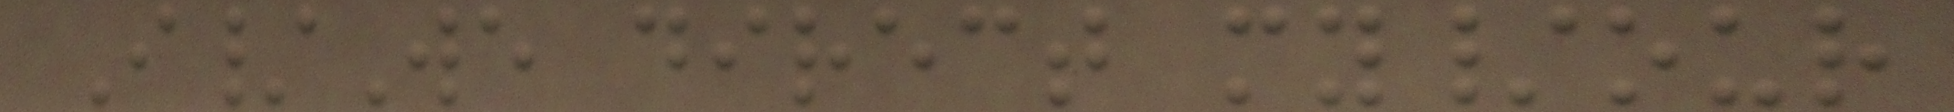I/We direct my/our
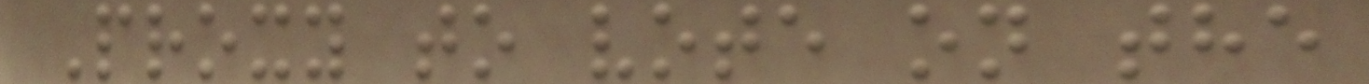Proxy to vote on the
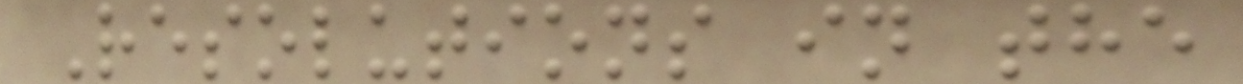Resolutions in the
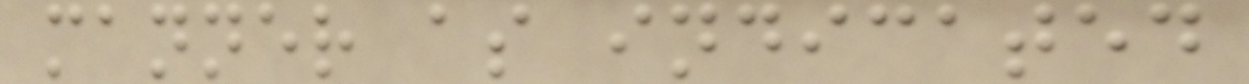manner as indicated
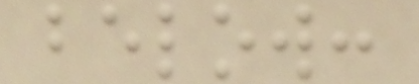below:
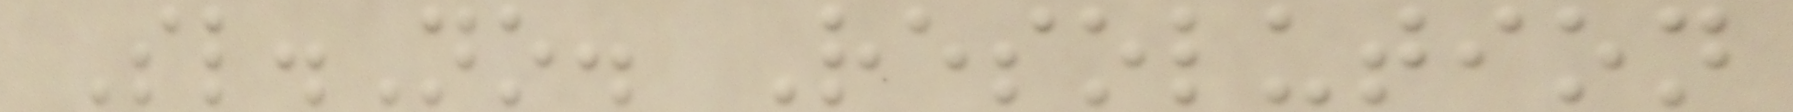Sl.No. Resolution
